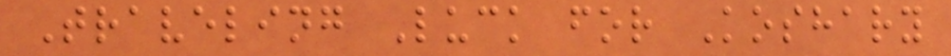Traveling Luck for Koshary
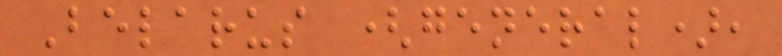Belarus (general),
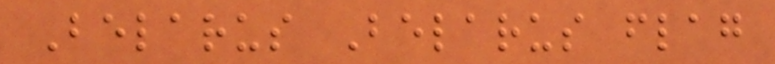Belarus Belarus flag
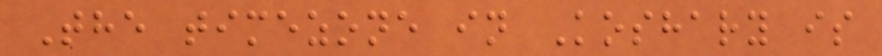The timezone in Koshary is
